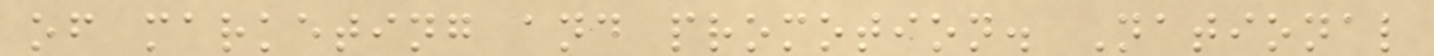of marketing and promotion. National
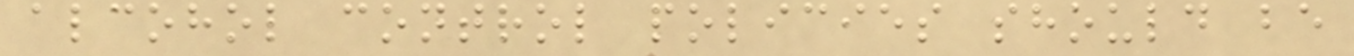alcohol control policies should be
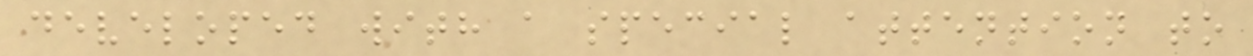developed with a special attention to
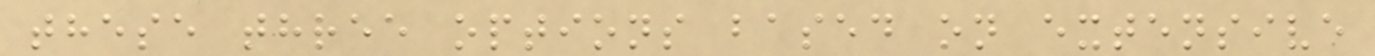these three options based on extensive
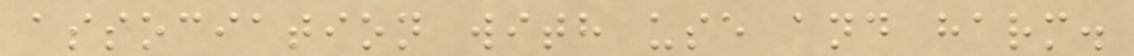association with use and harm.
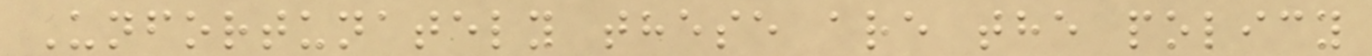Unfortunately these are the policy
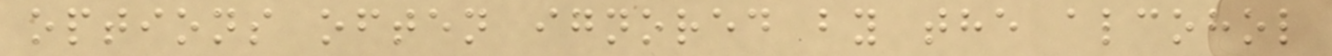options often ignored by the alcohol
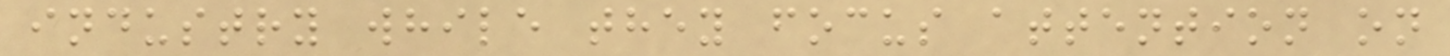industry while they focus attention on
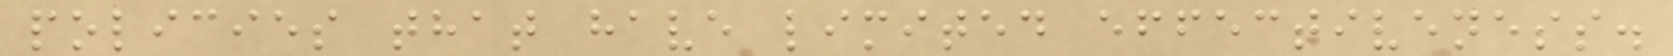policies that have limited effectiveness.
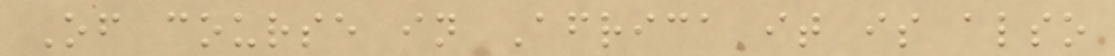Of course in Africa it is also
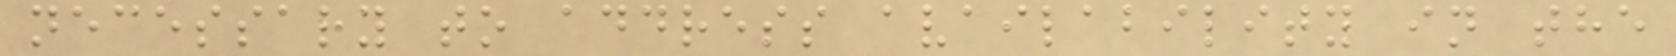necessary to address availability in the
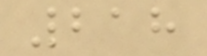218
